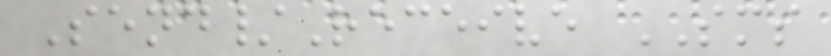Send/Receive SMS
